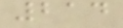214
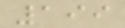199
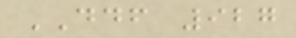DDF 927
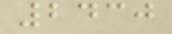2430
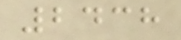2438
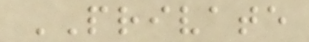PRIVATE
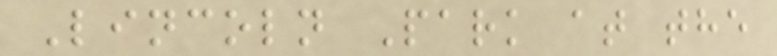Lincoln Park at the
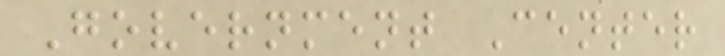Government Center
